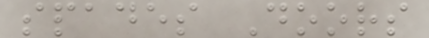spades Doors
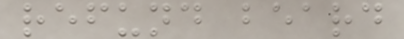refund beard
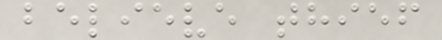believe thief
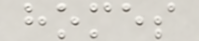homes
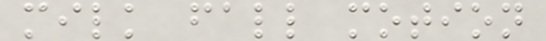milk fall motion
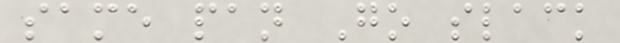same pan Go slack
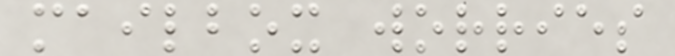mailbox worries
